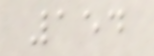154
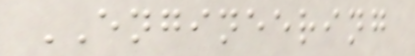ENGINEERING
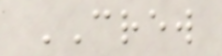CREW
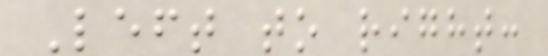Left to right:
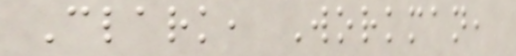Clark, Workman,
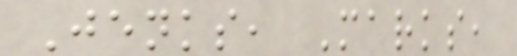Jenks, Marks,
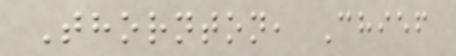Thornton, Chief
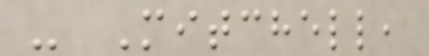- Mitchell,
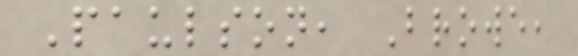Paulson, Browe,
